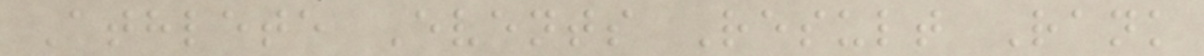Athlete Events Result Rank
